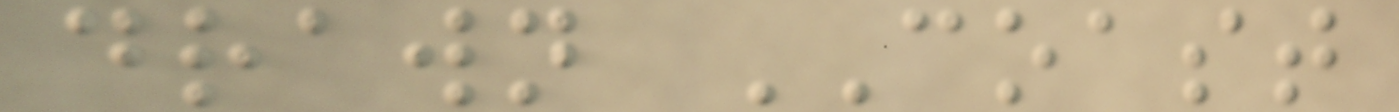drawn COAST
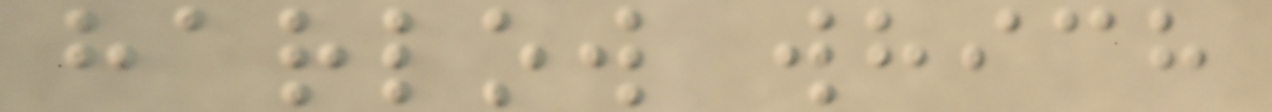harlow which
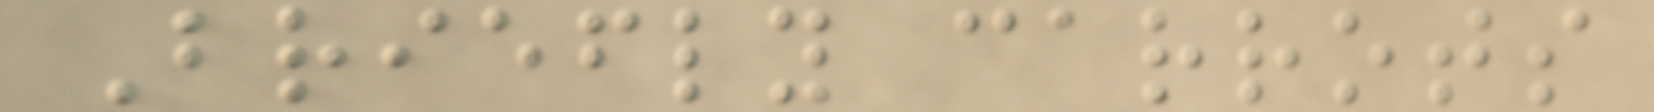Briefly carrots
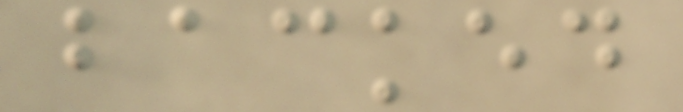backed
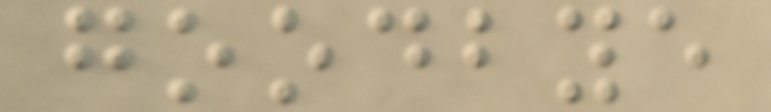goodbye
